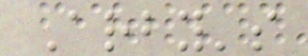Arby's
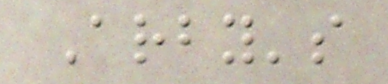Arby's
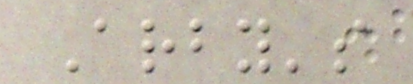Arby's
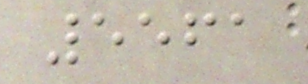5561
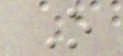O
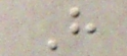H
